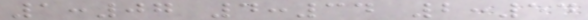1:07 4:34 2:54
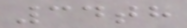34th
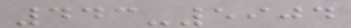443-5904
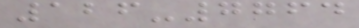126-7764
